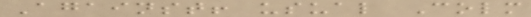Against! usual Colm
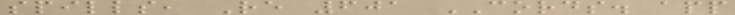spills, Re 601 CORDS. app
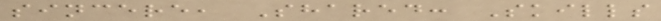sincere, Shared: Skills
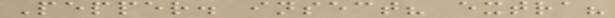Pepper. insect? extra?
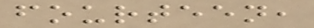fourteen,
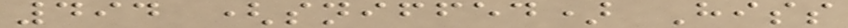494 (sniffed) Hiss
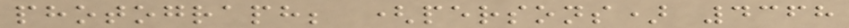photograph; (persons) 4368
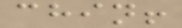chin!
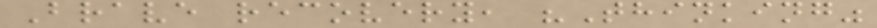Brave recovery, "Thinking"
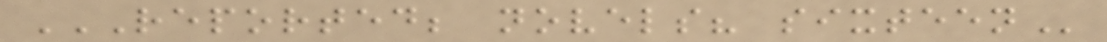REPORTED; NOVELS? SIXTEEN
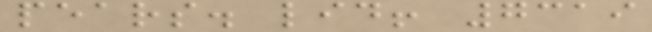pears. lid! 7319
